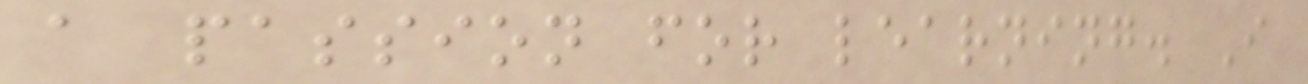a passion for learning. I
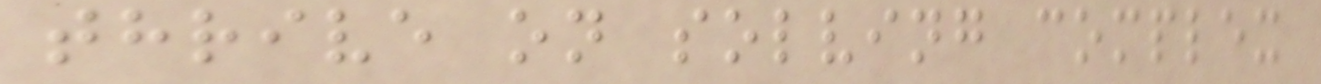thrive on solving complex
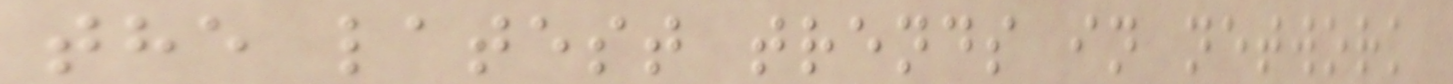the latest trends in network
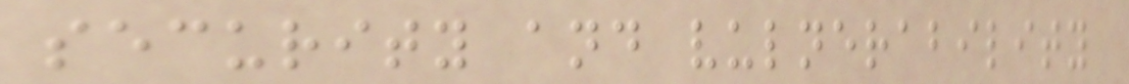security and vulnerability
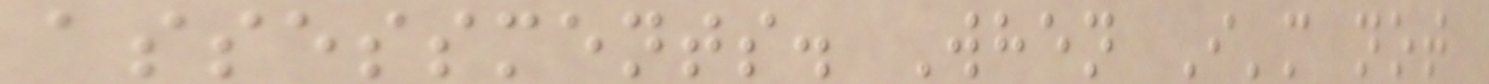assessments. When I'm not
